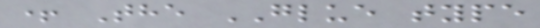+ The GLUE type
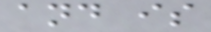and is
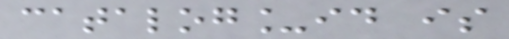catalog_id is
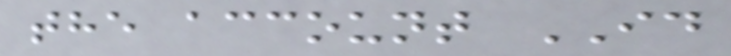the account ID
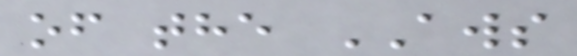of the AWS
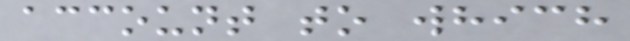account to which
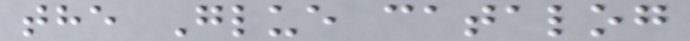the Glue catalog
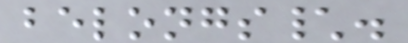belongs\.
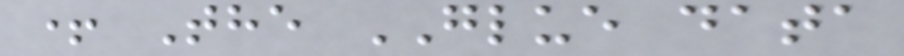+ The GLUE data
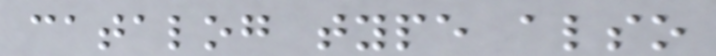catalog type also
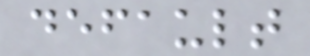default
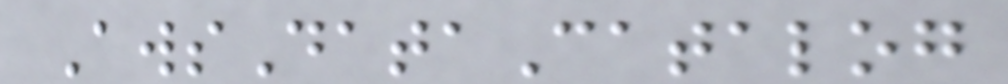AwsDataCatalog
